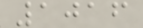1016
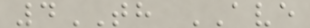4TH AVE
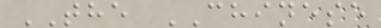THE CHINESE
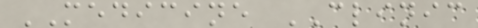MEDICINE CLINIC
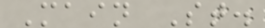Main St.
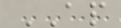AP
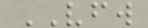VFW
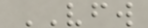VFW
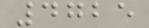4725
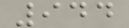944
